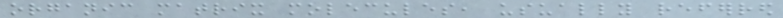organic matrix molecules, usually referred
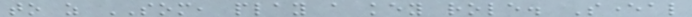to as SOM, play a key role. Several
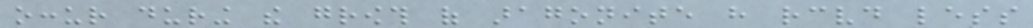occur during the growth of aragonite have received less
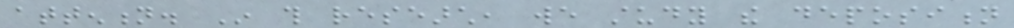attention. In this research, we study the deposition
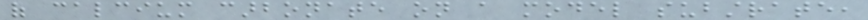of calcium carbonate on a model substrate,
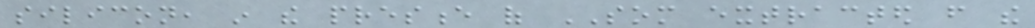silicon, in the presence of SOM extracted from the
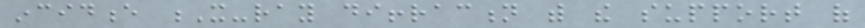incidence X-ray diffraction with the support of
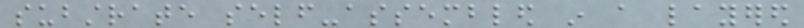substrate self-assembled in a layered
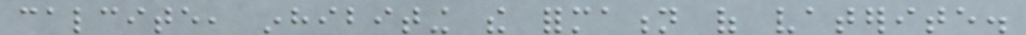calcite, inhibiting the formation of vaterite.
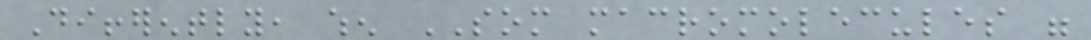Differently, when SOM macromolecules were
